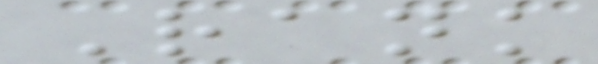Rank
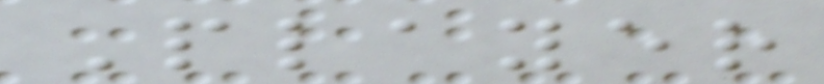Player
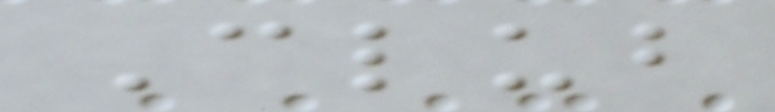Club
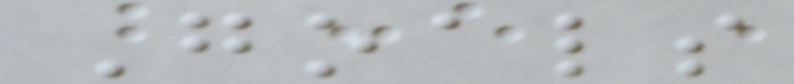Goals
